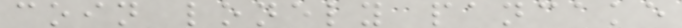coin lonely pancake
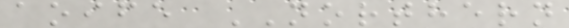aoife NORTHERN
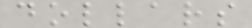dollars
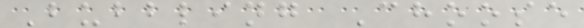Bubbling Choose
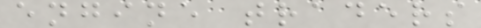engine traders
